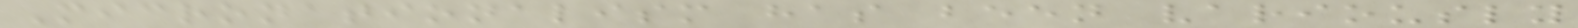Micronationalism has been variously
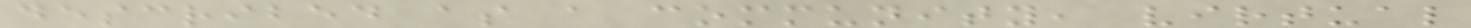described as a community, virtual
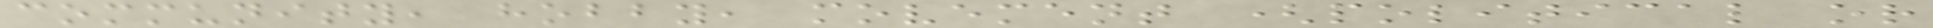community, hobby, movement (political or
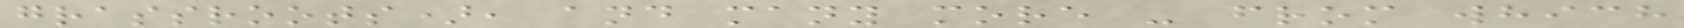grassroots), and many more - from which
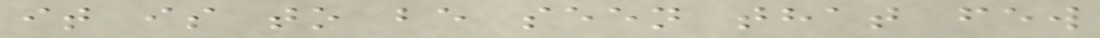it is to be seen that few
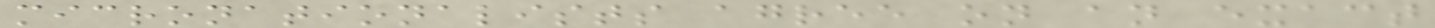micronationalists agree on an exact
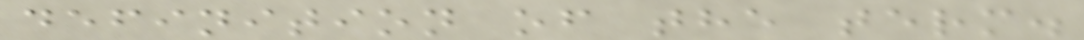definition of the term.
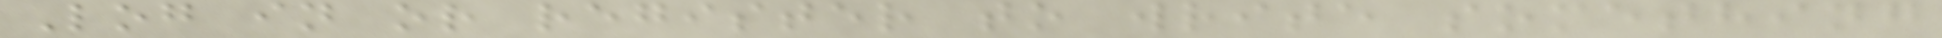Log in or register to write something
